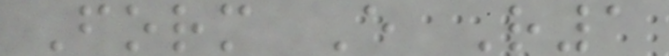Form E R1
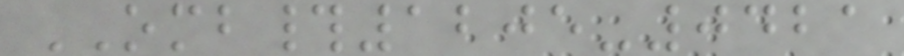OMB#1205-0421
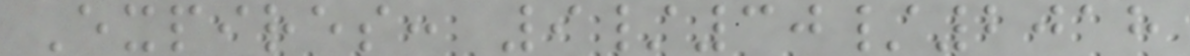Expires: 9/30/2018
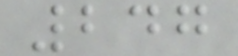247
